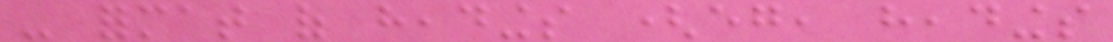- format of headings (eg, headings
